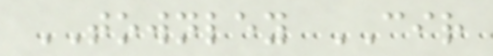TOWNLEY CIR
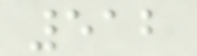512
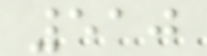510
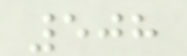508
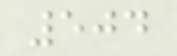504
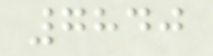7840
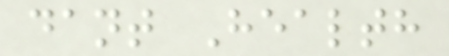dant Health
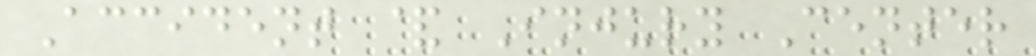Accident & Injury Center
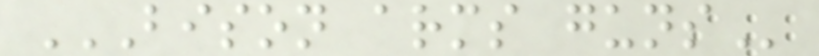BISON ARMS GUNS
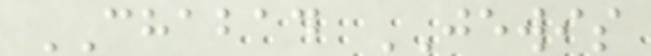CHABAD JEWIS
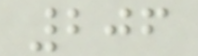206
